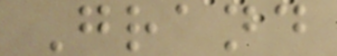Grand
